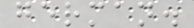german.
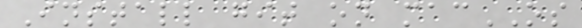Install git on macOS
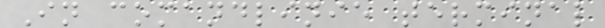In comandlinie terminal
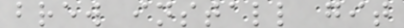brew install git
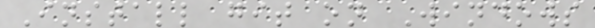Install git on Windows
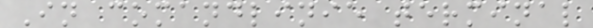In comandlinie terminal
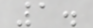1.
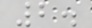2.
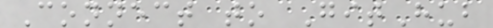Connect to GitHub
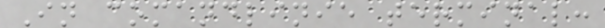In comandlinie terminal:
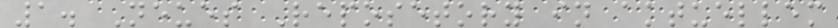1. Neues Reposetory in aktuellem
